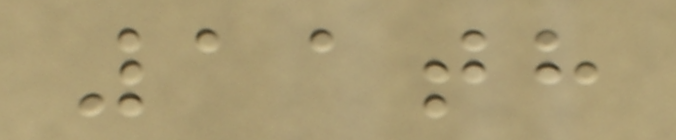11th
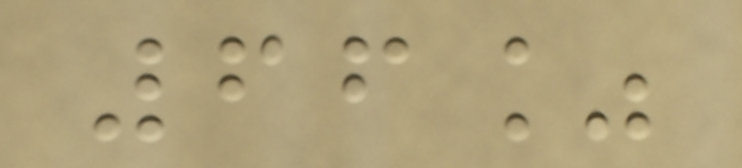66%
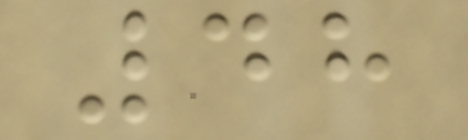48
